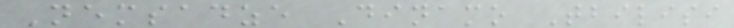Nemsadze Dinamo Tbilisi
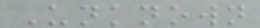Unknown
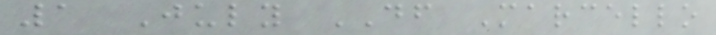1 July DF Marcello
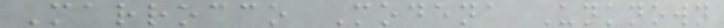Marrocco Modena Unknown
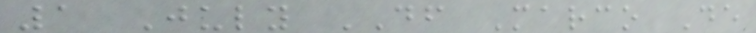1 July DF Marco De
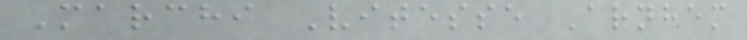Marchi Vitesse Arnhem
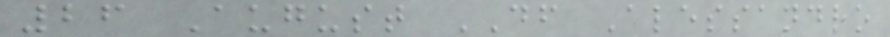26 August DF Alessandro
